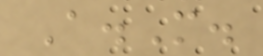A.M.
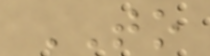TO
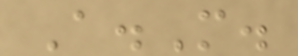A.M.
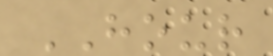HOUR
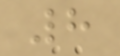8
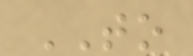TO
